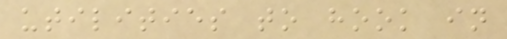utilities to hook in
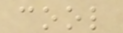cool
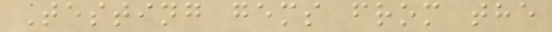Testing gems from the
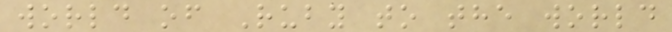world of Ruby to the world
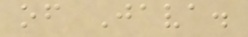of Java.
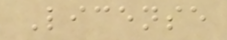License
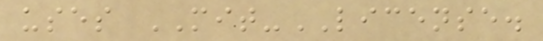uses MIT-LICENSE.
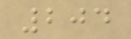204
